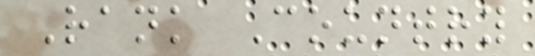Rank Country
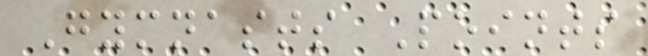Gymnasts Points
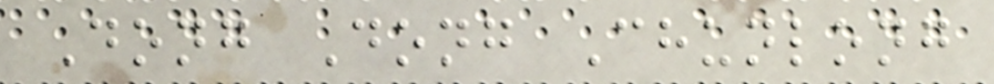Dong Dong Chunlong
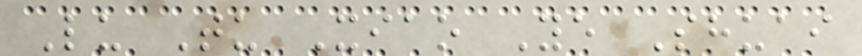Lu Tu Xiao Ye Shuai
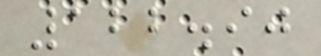122.90
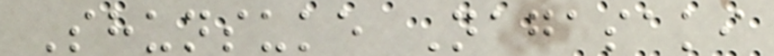Shunsuke Nagasaki
